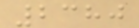2380
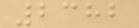2382
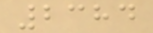2384
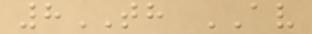8TH AV
